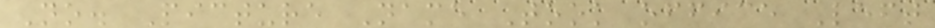No. Picture Name Took office Left
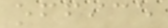office
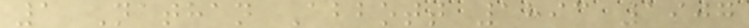1 Nathan Abbott 1893 1907
